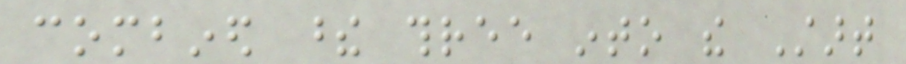combined these three into the Start
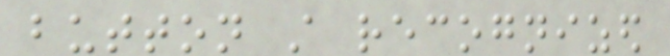button still recognized
